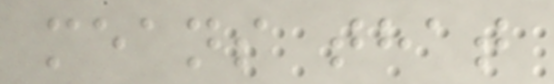means that
